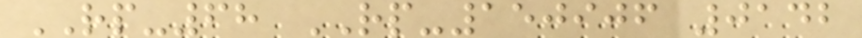RP-68 RP-150906 0142
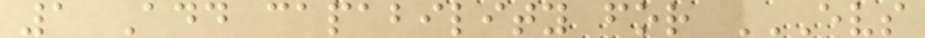1 Add capability for EVS
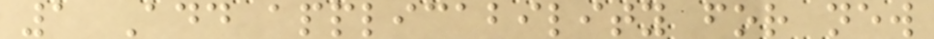1 Add applicability for new
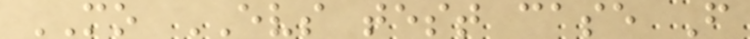MO EVS test case F
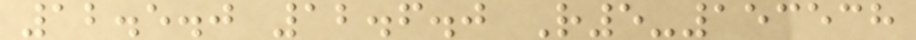12.5.0 12.6.0 R5-153538
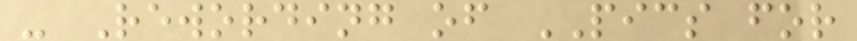- Rewording of PICS for
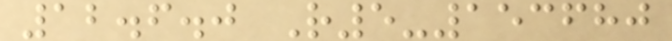12.6.0 R5-153680
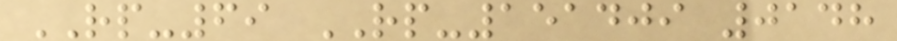RP-69 RP-151409 0148
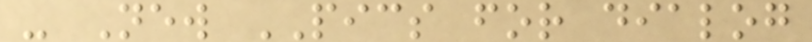- New PICS for dialog
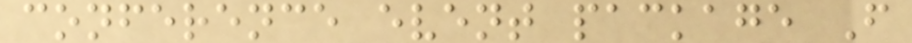conference event package F
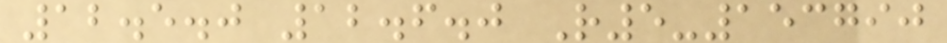12.5.0 12.6.0 R5-153790
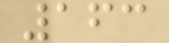163
